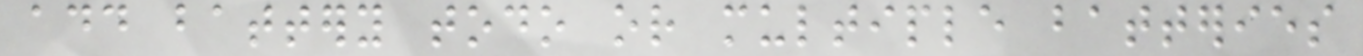add battery todo or multiple batteries
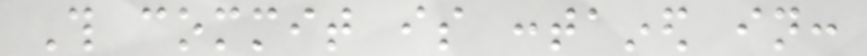This commit is contained in:
